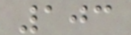103
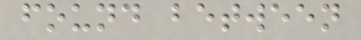found between
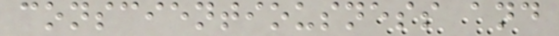conscientiousness and
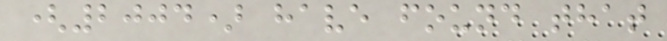(2004) have found that
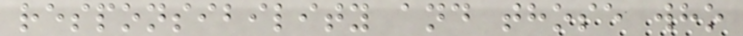responsibility and those who
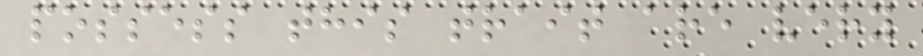possess this trait are very
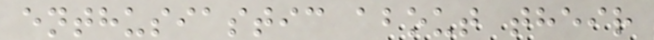enthusiastic about their
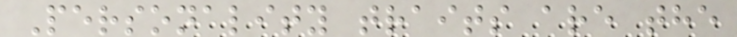Personality traits are the
